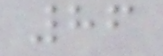86
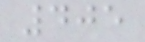405
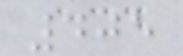405
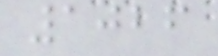1026
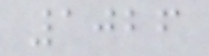1026
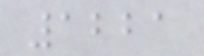1221
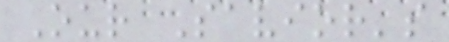Our Savior's
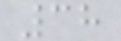38
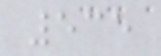535
